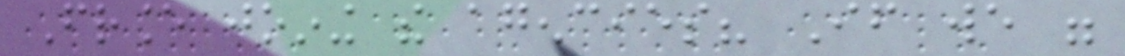France joining the agencies? If we were
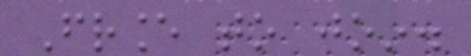France to join.
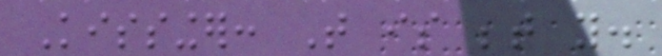Kissinger: That is between you.
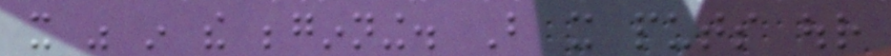it was in the beginning. But it puts our
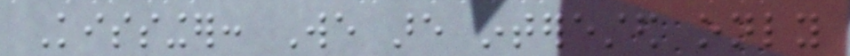Kissinger: We are interested only
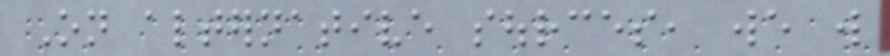On alternative sources, we will
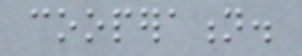cooperation.
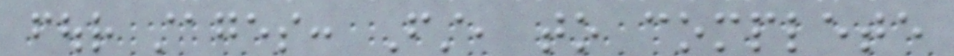four stages: First, to complete
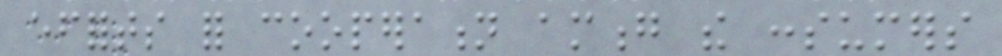efforts for cooperation among the consumers
